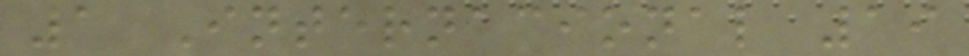1 Internacional 19
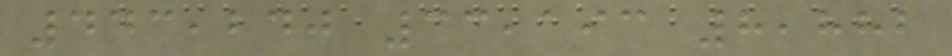443,240 33,193 8,882
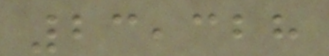23,328
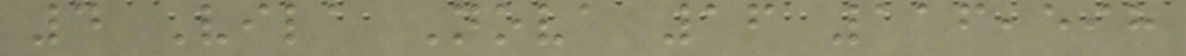4 Vila Nova 16 116,598
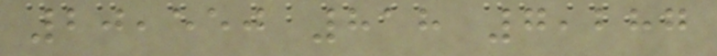20,550 818 7,287
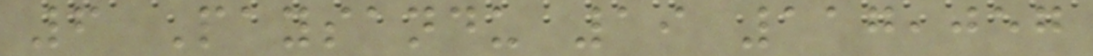6 Paysandu 19 117,057
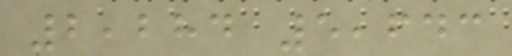2,284 5,643
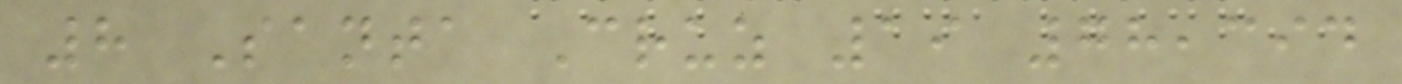8 Santa Cruz 19 78,394
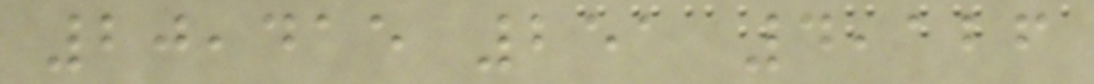20,415 251 4,126
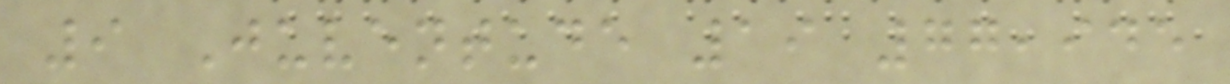9 Juventude 19 77,945
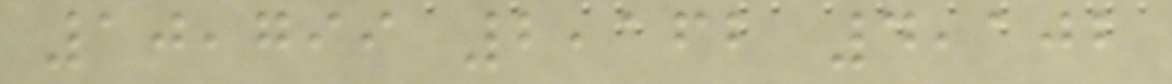10,799 2,162 4,102
